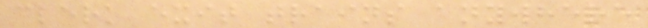clerk exit trains anywhere
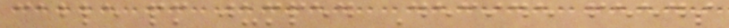cable pm jumped Decide feeds
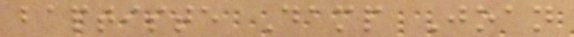baptiste Damp Joan
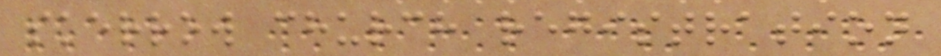skerrow church registration
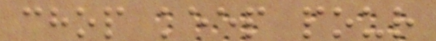chop keep pour
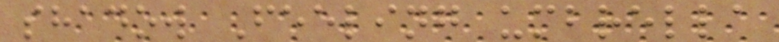shadow Feeling umbrella
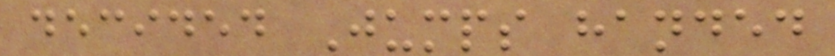decided Jumps handed
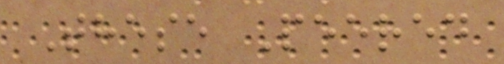These Peered
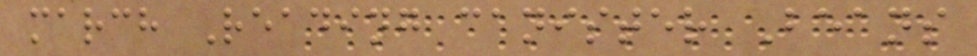march Reading canister Beans
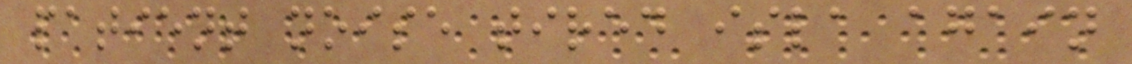patient noise tired isla again
